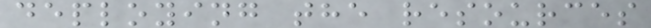deploying the resources
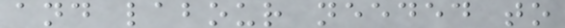and labour needed to
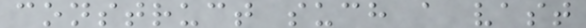construct such a vast
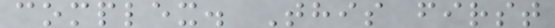complex. This first
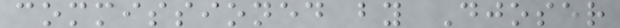commissioned by Djoser
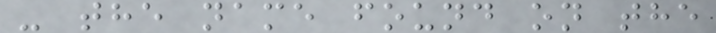- the name found on the
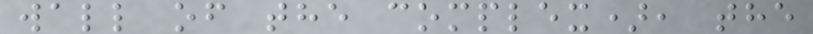wall of the complex), the
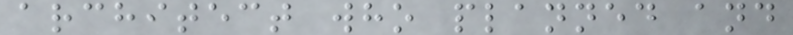architect who planned and
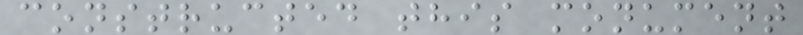constructed this monument
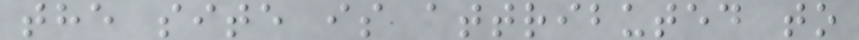the site is attributed to
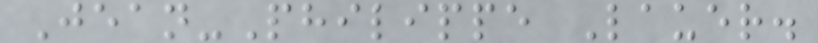Jean-Philippe Lauer.
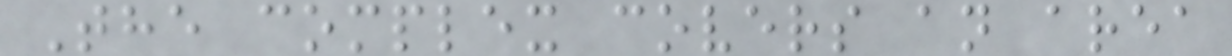The complex covers an area
